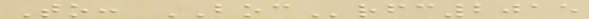To: BOCrfc2015
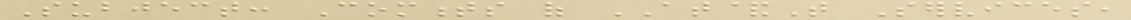Subject: Comments of AT&T Services,
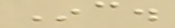Inc.
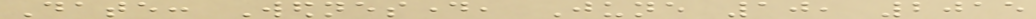Date: Wednesday, June 10, 2015
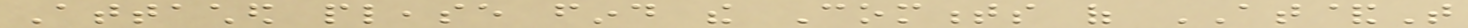Attached please find the Comments of AT&T
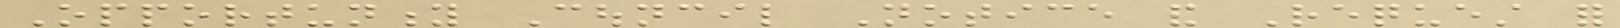Opportunity Council Notice and Request for
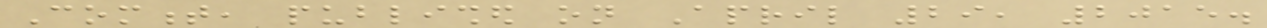Comment, published on April 29, 2015.
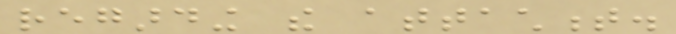regarding the attachment.
